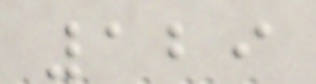129
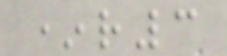*r3
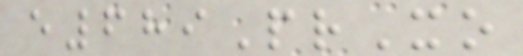e689PrXo
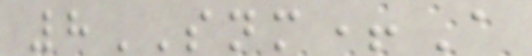8SNM+A
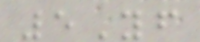5Yf
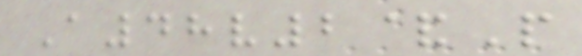A48v2&P
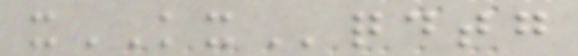xKXqdtg
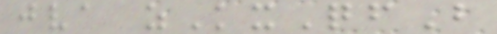jva zKxQfB
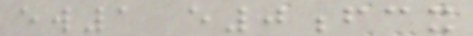ew1 e0fcx
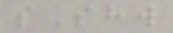sShw
